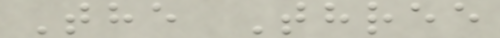The Three
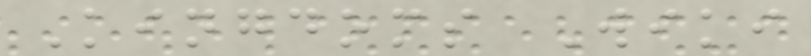Kingdoms Wiki
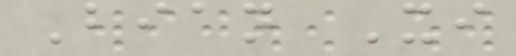Bian Xi
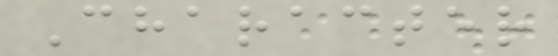Character
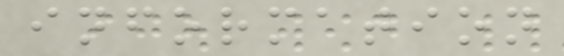information
